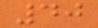40
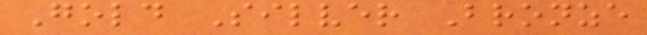Gold Silver Bronze
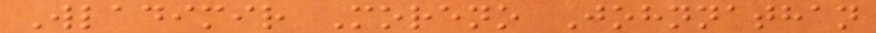Wladimir Moreno Johnnathan
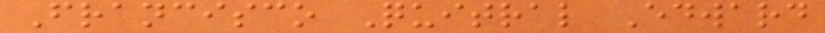Francisco Quitral Edward
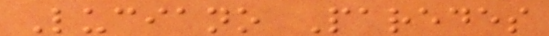Luciano Paredes
